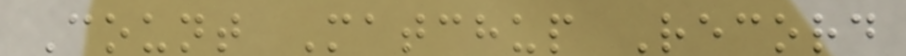Count Matchup Record
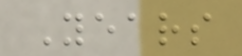Years
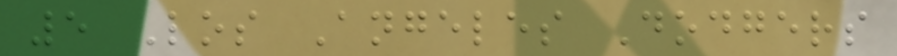5 Los Angeles Dodgers
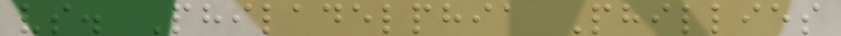vs. Philadelphia Phillies
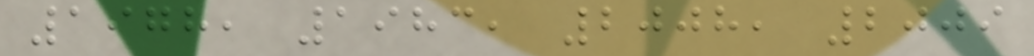1978, 1983, 2008, 2009
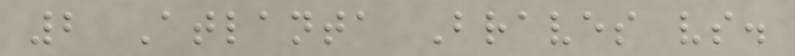2 Atlanta Braves vs.
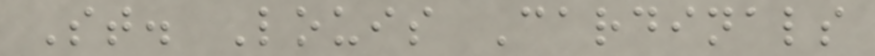St. Louis Cardinals
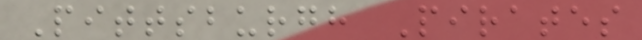Pittsburgh Pirates
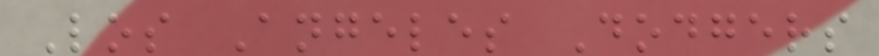Los Angeles Dodgers
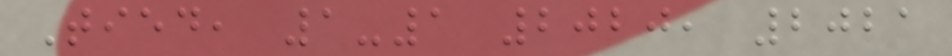Tied, 1-1 2020, 2021
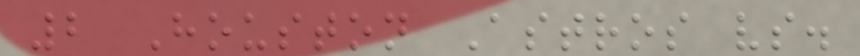2 Houston Astros vs.
